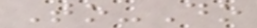To-Do
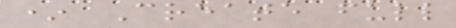* Create full
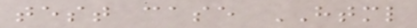test case HTML
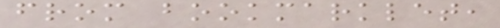from bookmarklet,
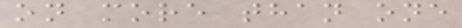on more than one
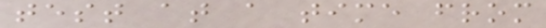test at a time from
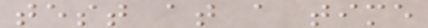test at a time
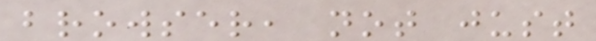browser, not just
